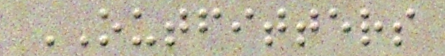OUTFITTERS
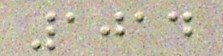1014
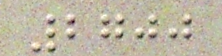2700
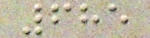685
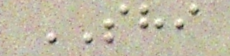SHI
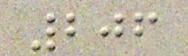206
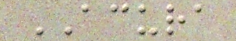ACURA
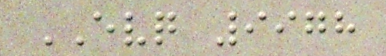EVQ 9978
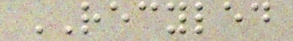RECYLED
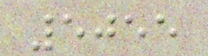5055
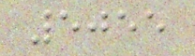5055
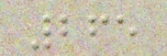265
